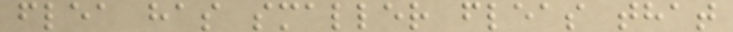flea has smaller fleas that
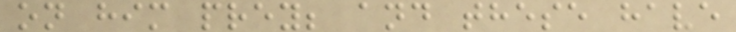on him prey; and these have
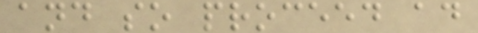and so proceed ad
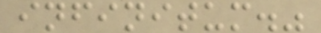infinitum."
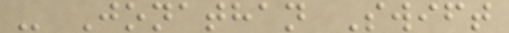- Jonathan Swift
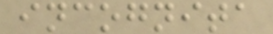incognita
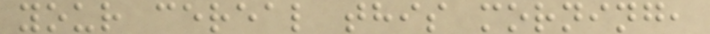your cereal this morning,
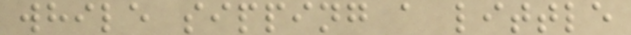while sipping a little
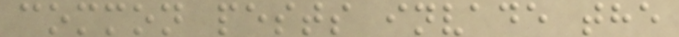common pests invade the
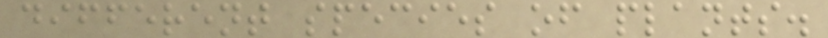different species of plants.
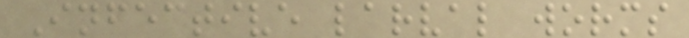Infective larval worms
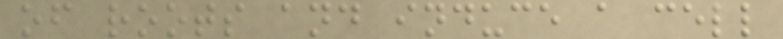of roots and induce a cell
